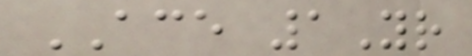ACE 1Yr
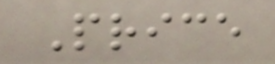Price
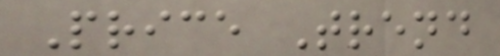Price Trend
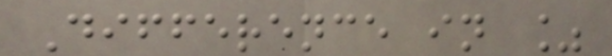Difference in %
